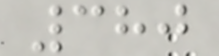380
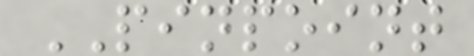PINPOINT
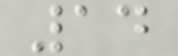14
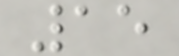15
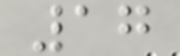17
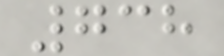738
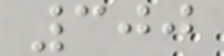300
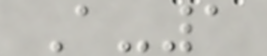A-1
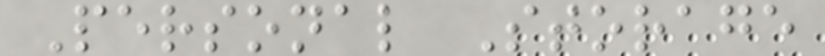Personal Storage
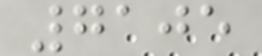7105
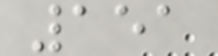151
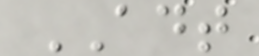ADT
